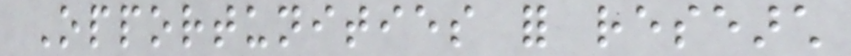Opportunities for research
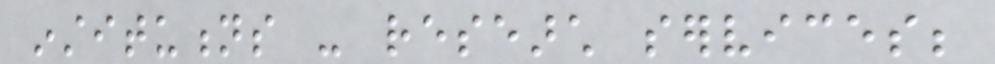institutions - research services;
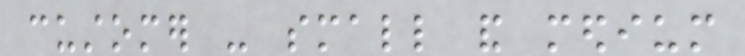customer - small and medium
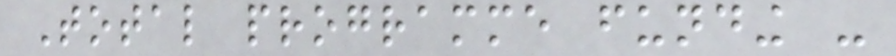Total programme funding -
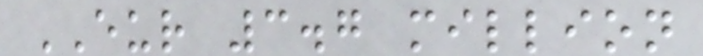EUR 3.7 million
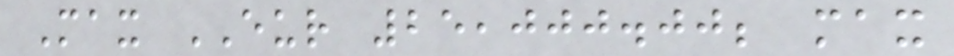Max EUR 25,000.00; max
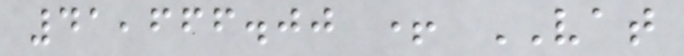41,666.00 + VAT
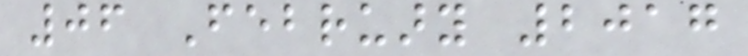06 February 2017
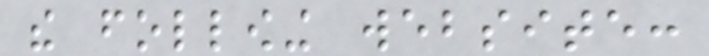the following website:
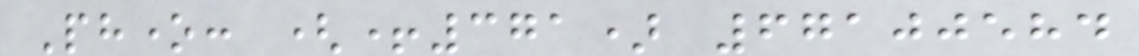Phone: (+371) 67100584
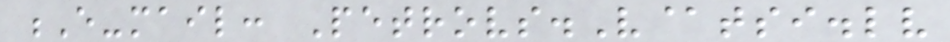E-mail: Petrovs.V@tsi.lv
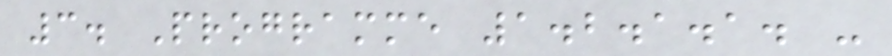3. Programme 1.2.1.1. -
